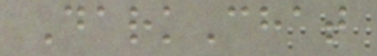DarkChat
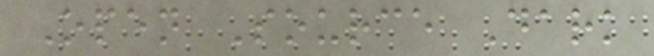Open Source Dark
